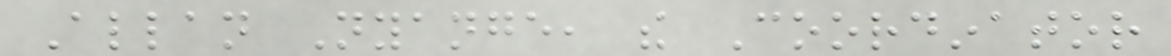Allan Nyange, the Coordinator
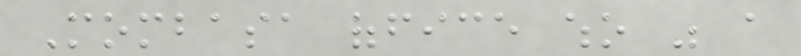Mombasa office who was a
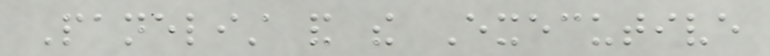Panelist and the Executive
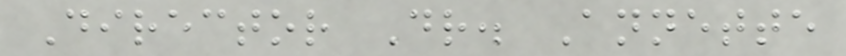Director Dr. Annette
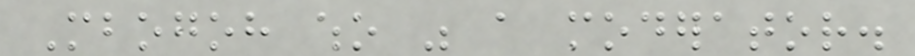Mbogoh who was a moderator.
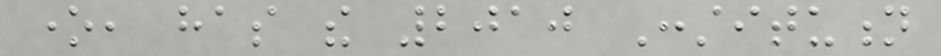one, has the 2010 Constitution
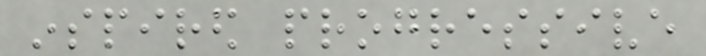inspired progressive
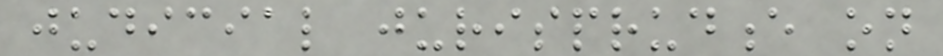judicial jurisprudence on
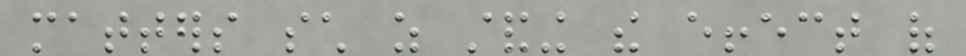matters such as standing the effect of
